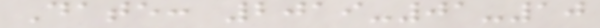Date: 2019-01-10
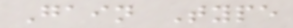Gain Type
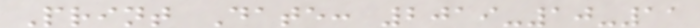Print Date: 2019-10-11
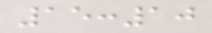15:10
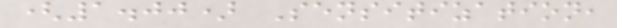(1.00) Sensitization,
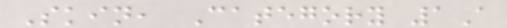Skin, Category 1A
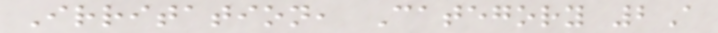Irritation, Category 2A
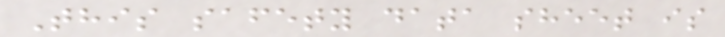This safety data sheet is
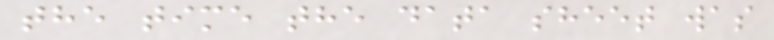the time the data sheet was
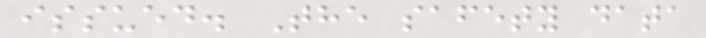issued. The safety data
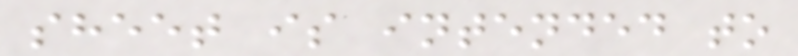sheet is intended to
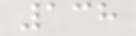138
